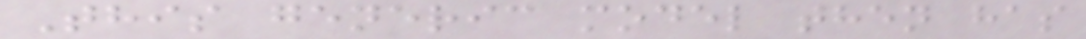This generic model then has
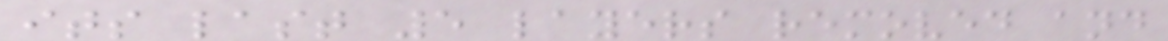its last 5 layers removed and
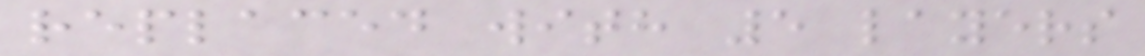replaced with 5 layers
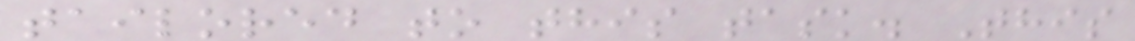tailored to this task. This
